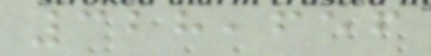328,656
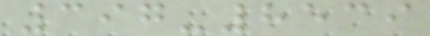397-8539
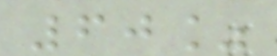60%
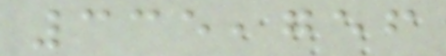335,756
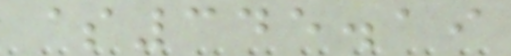$345.19
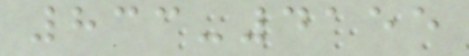833-4155
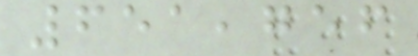651,756
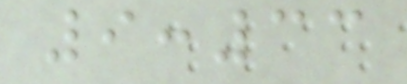9:33
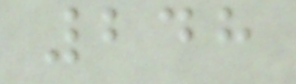248
